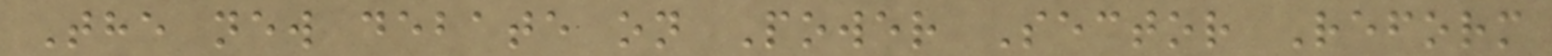The new debate on Power Sector Reform
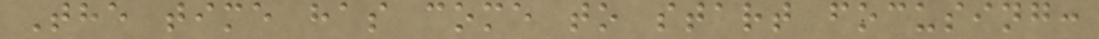The time has come to start focusing:
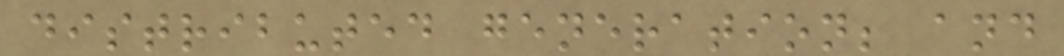distributed generation; and
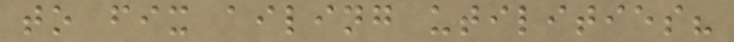to fix ailing utilities?
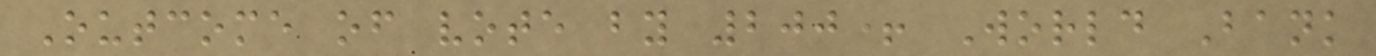Outcome of vote by 200+ World Bank
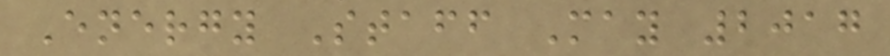Energy Staff May 2017
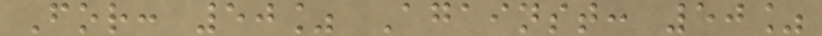For: 50% Against: 50%
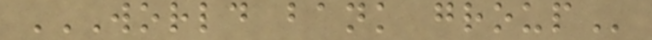WORLD BANK GROUP
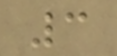3
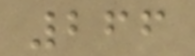266
